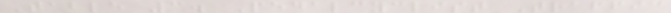Table 3. Pedalcyclist Traffic
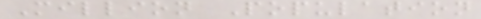Million Population
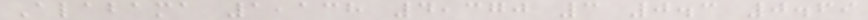Alabama 1,138 4,370 3 0.3 0.69
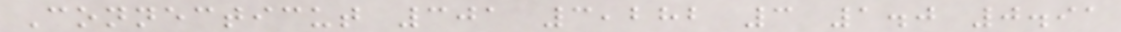Connecticut 301 3,282 3 1.0 0.91
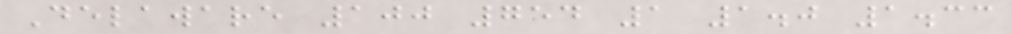Delaware 100 754 1 1.0 1.33
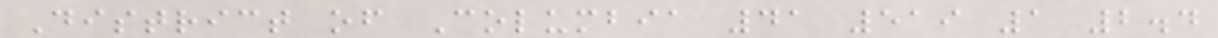District of Columbia 41 519 1 2.4
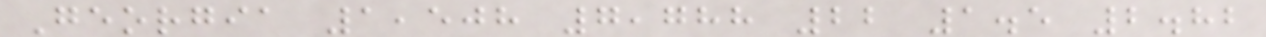Georgia 1,508 7,788 22 1.5 2.82
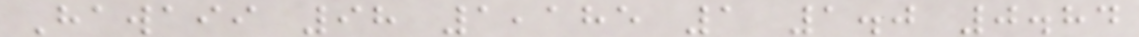Hawaii 98 1,185 1 1.0 0.84
